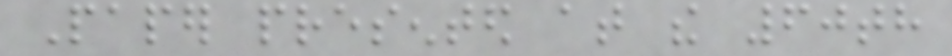Paper presented at the 60th
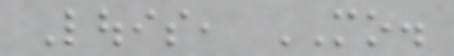Louis, MO.
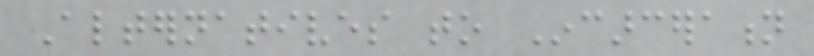Alternatives to Incarceration
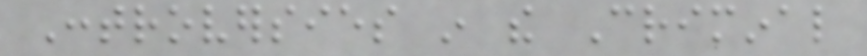Controversies in the Criminal
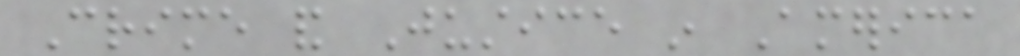Crime and Justice in America
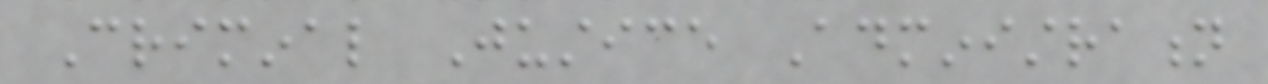Criminal Justice Administration
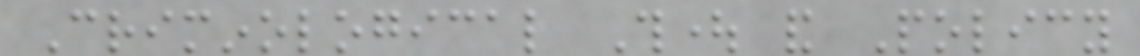Criminological Thought and Policy
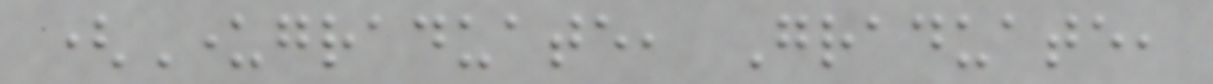(Undergraduate, Graduate,
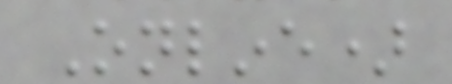Online)
